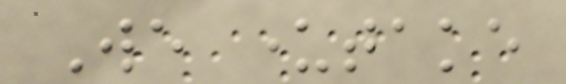We undertake
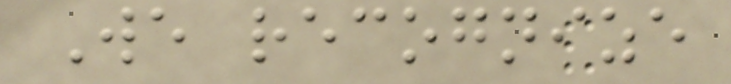We recognize
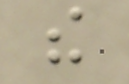the
